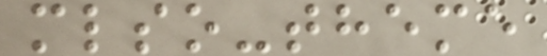mlso-theme
